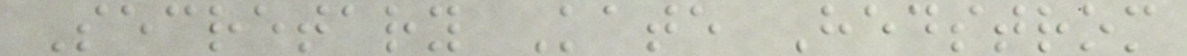Secretary Kate Hedstrom
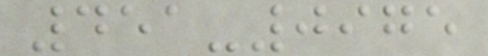451-0975
